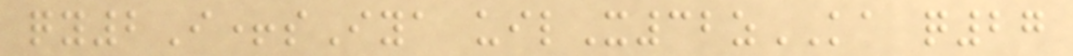qy2I+sIya uilX32zKA q27
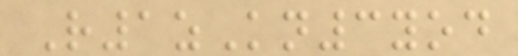R1zKn3yod
